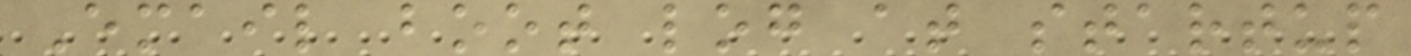Email boot log at startup
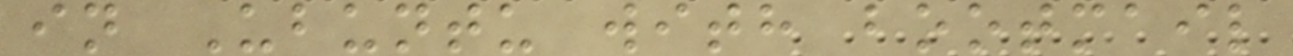in Ubuntu with bootmail
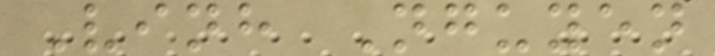Vinh Nguyen
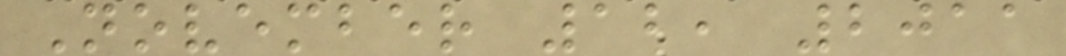November 12, 2011
